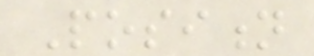Position
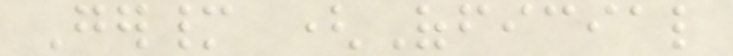Germany (Official
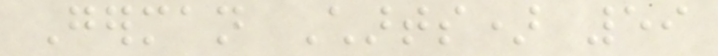German Charts) 59
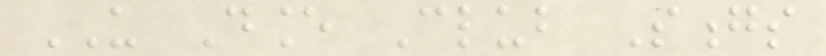US Dance Club Songs
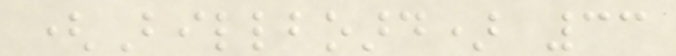(Billboard) 33
